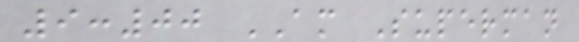9:00 AM Superman
